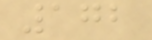172
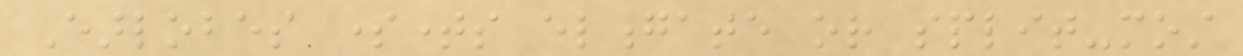Earlobes sometimes elongate or split-most
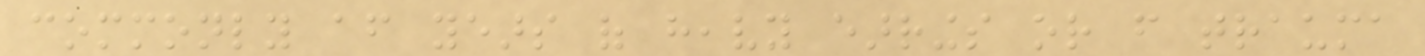commonly after years of heavy earrings or from trauma
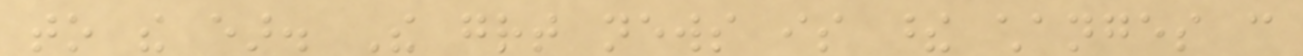to the ear. The great news is these changes can
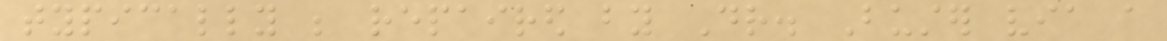typically be repaired by Dr. Buster via a
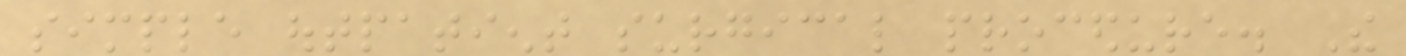simple outpatient surgical procedure. The
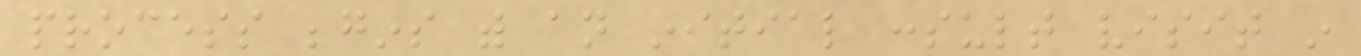process begins with an initial consult visit in
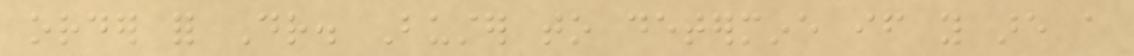order for Dr. Buster to determine if you are a
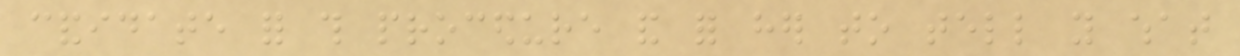candidate for this procedure and for her to tell you what
